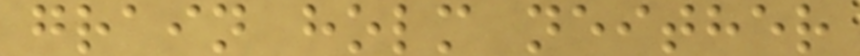grain holm neither
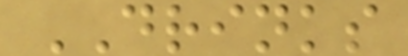DRINKS
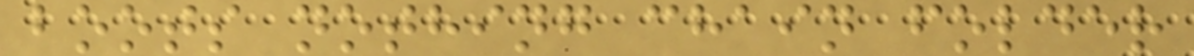boots nothing chain folder
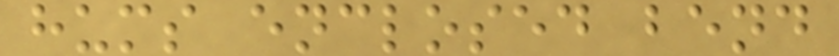hums enclosed bend
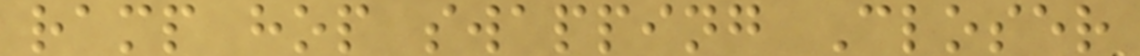ramp hop swapping Closer
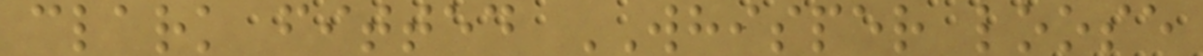clark fitted WHISPER loose
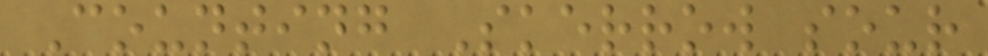Counting Skerrow sour
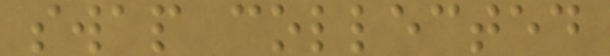swap collected
